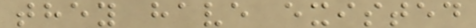they have existed
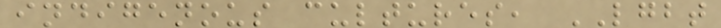indigenous cultures, LGBT
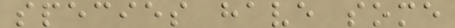species have some
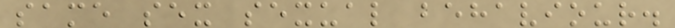same sex sexual behaviour.
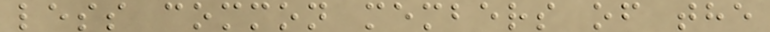less common members of the
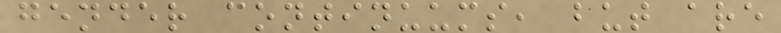gender continuums, but are
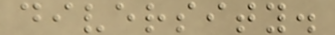diversity.
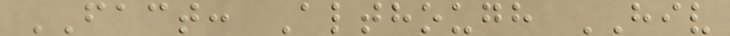FACT: Although HIV
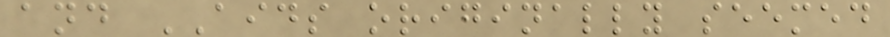and AIDS originally seemed
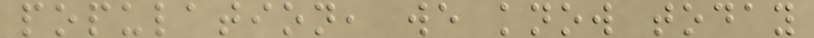population, we know today
